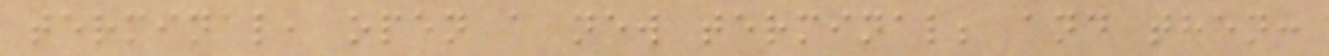terminal, open a new terminal; and then:
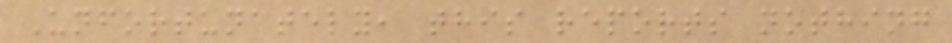Unfortunately, this reports nothing
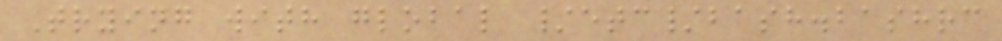Trying with global /etc/bash.bashrc
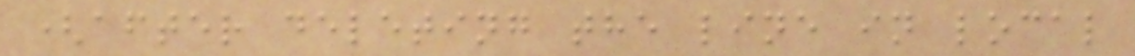(after deleting the line in local
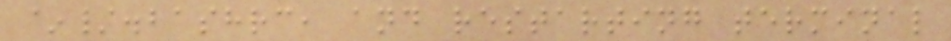~/.bashrc, and restarting terminal
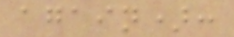again):
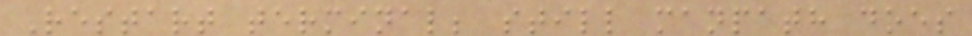Restart terminal; still manpath does
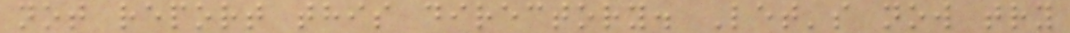not report this directory. Let's now try
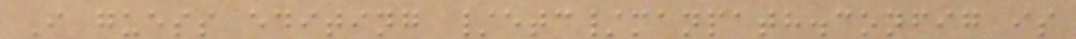I guess editing /etc/manpath.config is
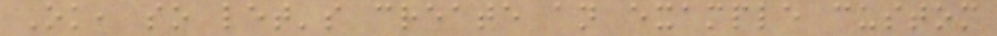Ok, so let's create an example custom
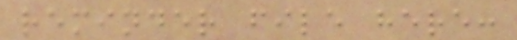reminder file here:
